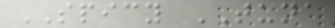SPICY TUNA
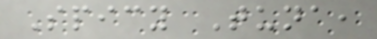Spicy Tuna,
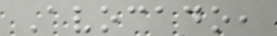Avocado,
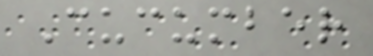Cucumber
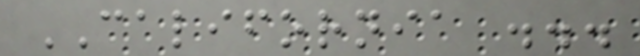CALIFORNIA ...
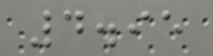4.95
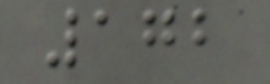172
